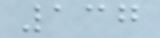137
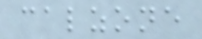calzone
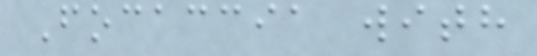Focaccia with
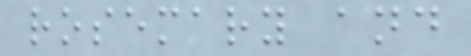rosemary and
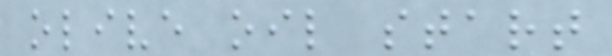olive oil start
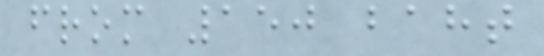from 150 baht
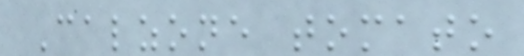Calzone tomato
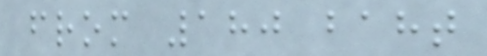from 180 baht
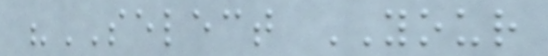"SELECT YOUR
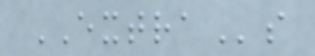EXTRAs
